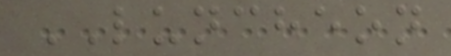LUNCHEON
